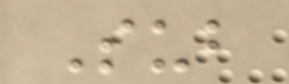Sub
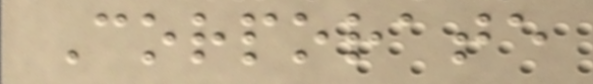Corporate
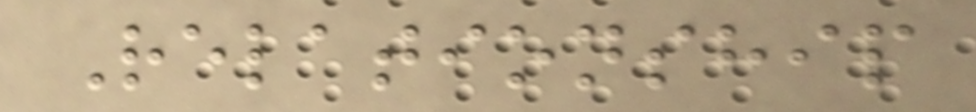Relationship
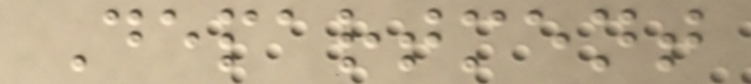Department
